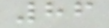86
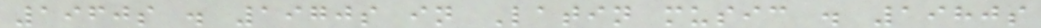1960s . 1970s in Latin music . 1980s
